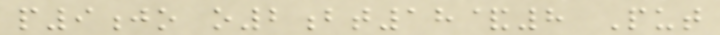p9jo o2bt18&8 Put
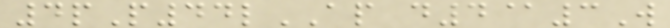4pP44lAP d4@3W
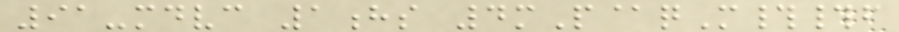91-mdvc 1hs 4mP@qM##f
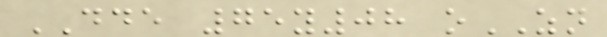DDE 75y08 oZN
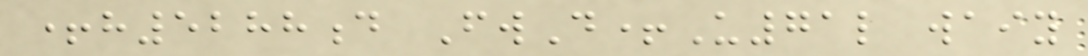+h5288d FwD+U71l waiy
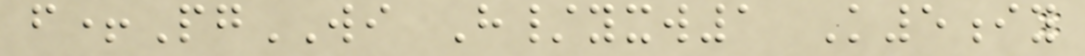f+PgWI H/yxw1 K5iy
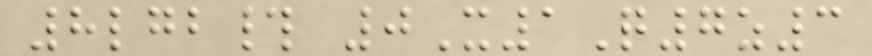8lgb# 0X1Q7z3
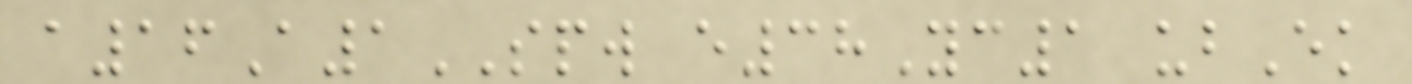a16A1SPW e38Yc1 ubEk
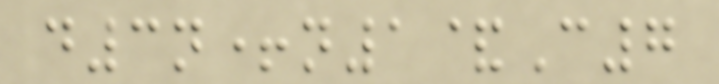d3n+n1&C7
